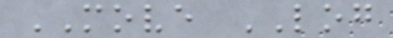MOVE LOG
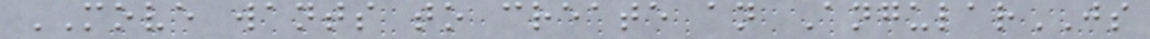MOVE wants to create an AngularJS
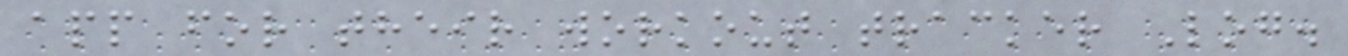app for their workout tracker Log.
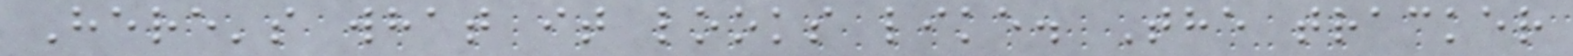Here's what it looks like. The tracker
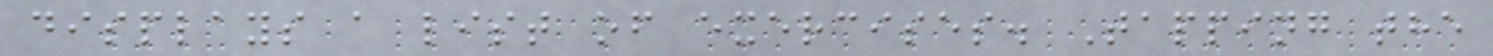displays a list of exercises. Tapping the
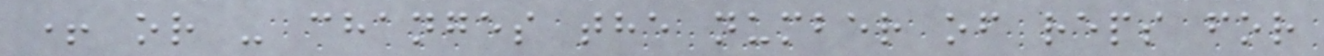+ or - changes the number of reps for
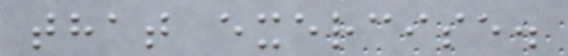that exercise.
